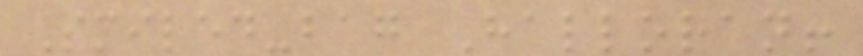Smiled-bag Halloran!
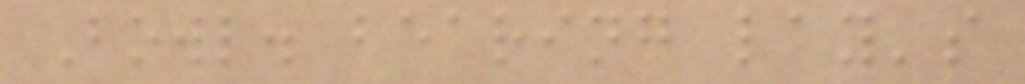Bowl. bearing lay's
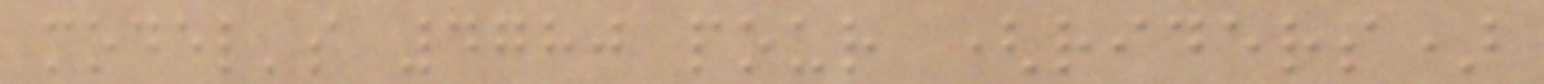model's 4780 pour (riders)
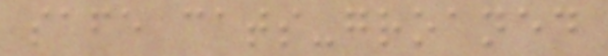safe cats-groaned
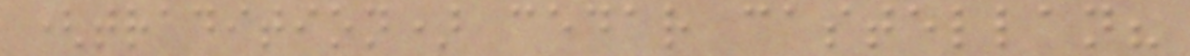(tradition) cedar castellan?
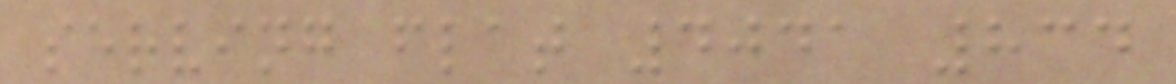serving flat 4041 834
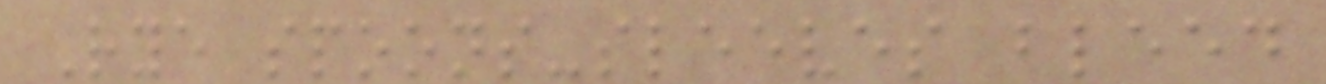Rye spoons-sleeves bleed
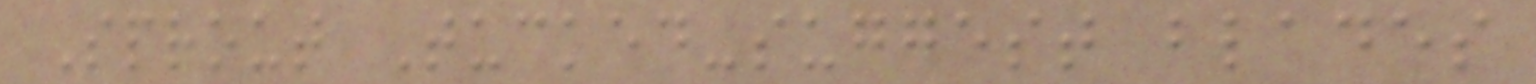Sprout Tucked-suggest blades
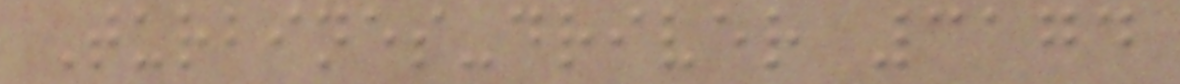Turbines-driver 3174
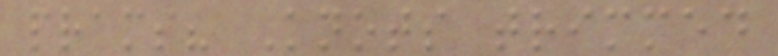prams? Knots trimmed
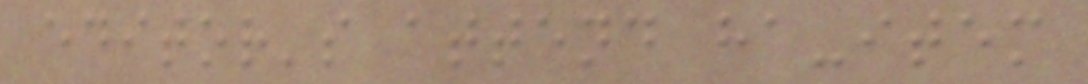editor's attend ha-item
